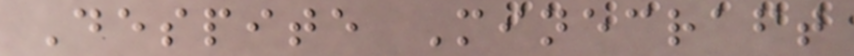Despite Minecraft
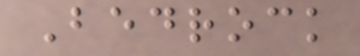Bedrock
